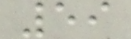59
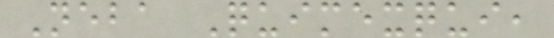Neba Quimexqui,
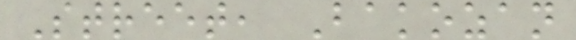Street, Bakozan
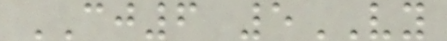CJ6 5VY
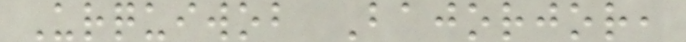Urquiwob Bajorjor,
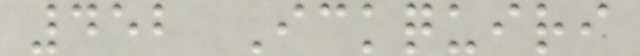452 Ickquiri
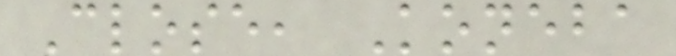Close, Koneba
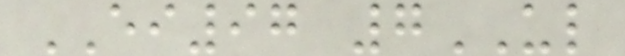EI97 7UL
